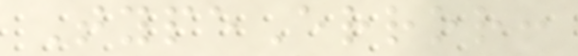TypeError:
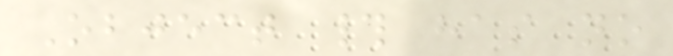Object # has no
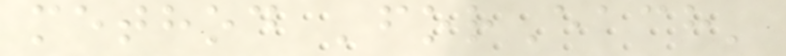method 'forEach'
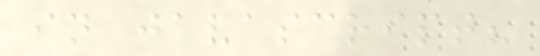in javascript?
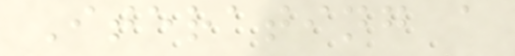Iterating a
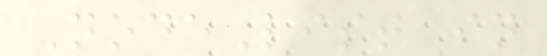NodeList in
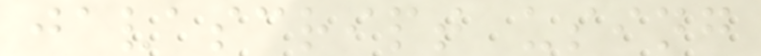javascript using
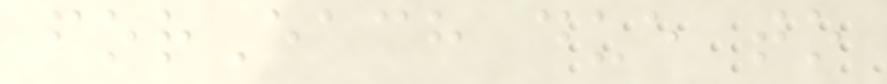forEach due to
